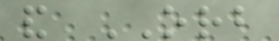and ORB
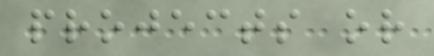projects or
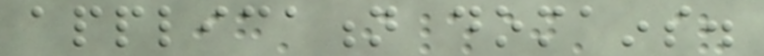application domains.
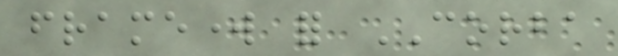framework for CORBA
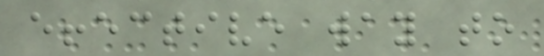effective way to
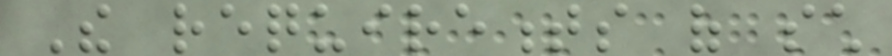The requirements of such
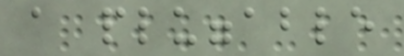a pluggable
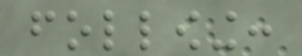following:
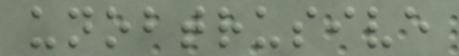unobtrusive
